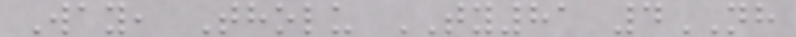Way, Tholu TY81 4NH
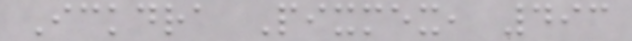Ickdra Pixmex, 493
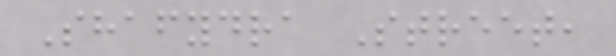Shafydra Street,
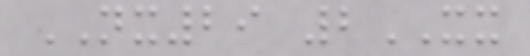NX29 2XX
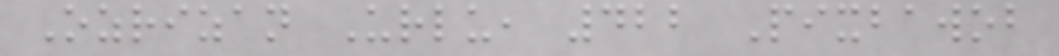Ozrizan Urlu, 422 Pixbawob
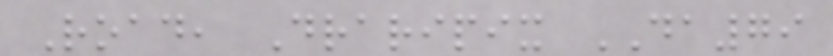Road, Draripix DA79
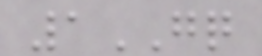1GQ
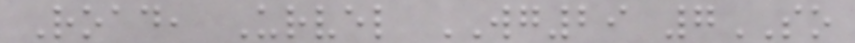Road, Urvel WG29 7SO
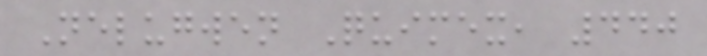Nelugwen Quimex, 440
